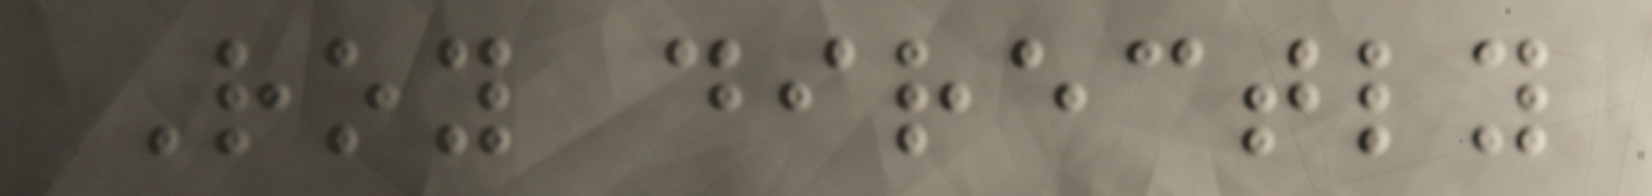Roy directly
